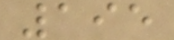195
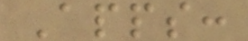Apps:
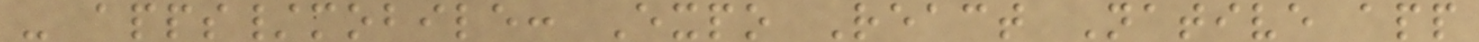- apps/mobile: Expo React Native app
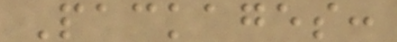Packages:
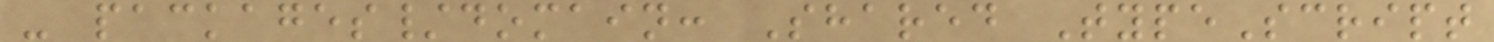- packages/domain: Shared TypeScript
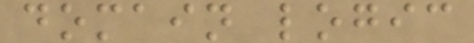domain logic
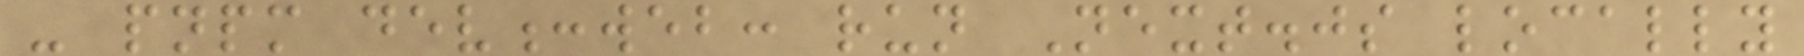- pnpm dev:web: run Next.js locally
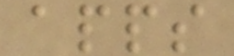apps
